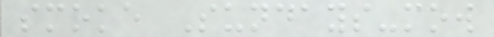smoke Sundays-mow
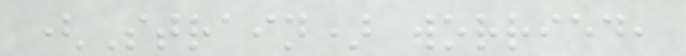(Strain) worried,
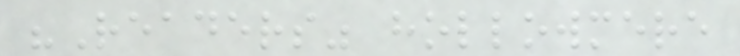"Readers" hollowmere
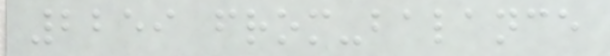2259 from-balance
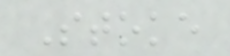Stoke
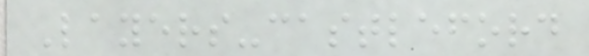Layers-castleford
